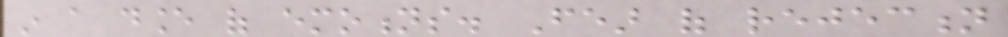in a dance of emotions. Fear of rejection
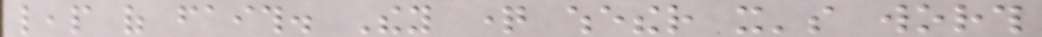leap of faith. They question whether it's worth
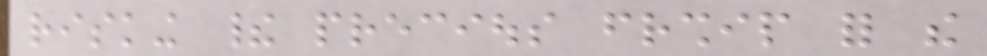risking their precious friendship for the
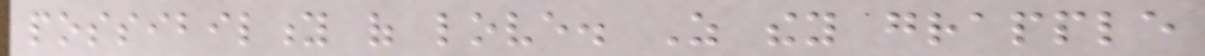possibility of love. As they grapple
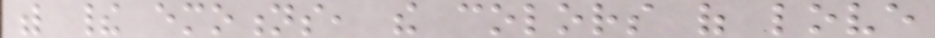with their emotions, the colors of love
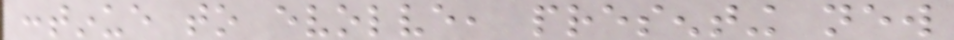continue to evolve, presenting new
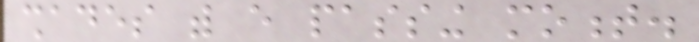shades with every passing moment.
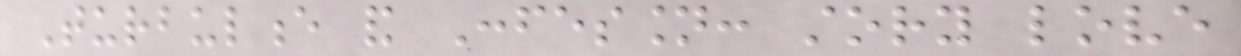Turbulence and Confession: story love
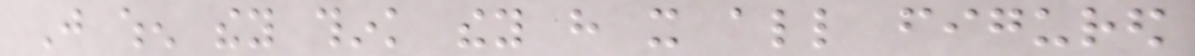Just when they think they have it all figured
